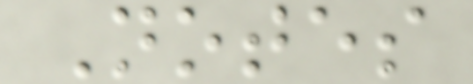Notes
